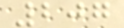207
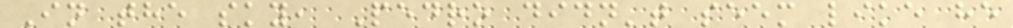In the sky, Pedro didn't seem like he
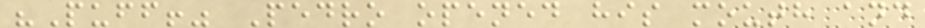"Puff!" Pedro opened his mouth and
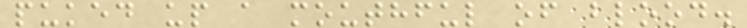puked up a mouthful of blood.
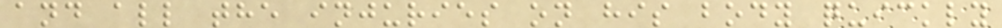and all the injuries on his body quickly
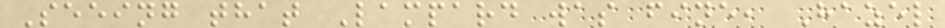Seeing that Lampard was fine, Hazel
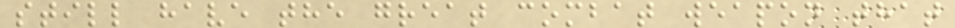still have the great combat weapon that
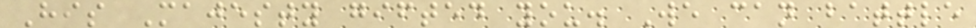His Majesty gifted you. We can battle
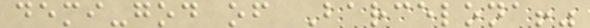demi-god of Barcelona!"
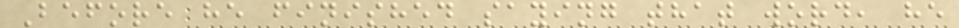Before he finished saying that word, he
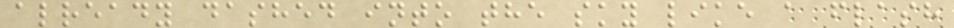already dashed into the sky like a flash
